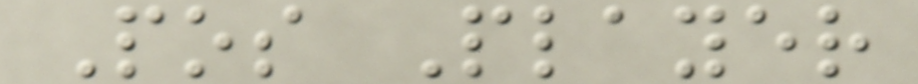Pos Player
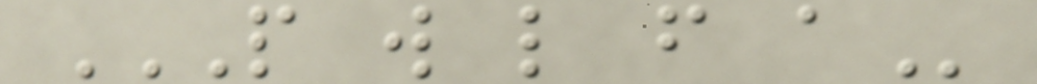P W L F A
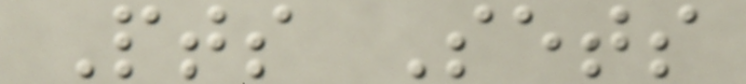Pts Sets
